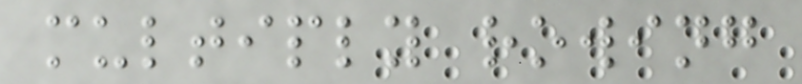multiply rowing
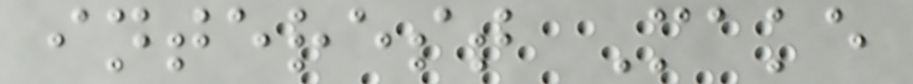interest Make
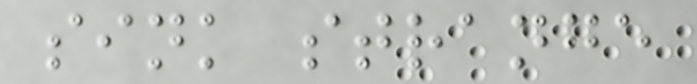sink strange
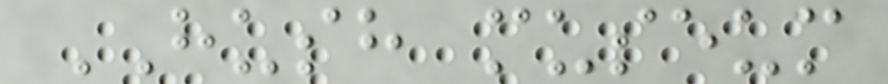HUSH museum
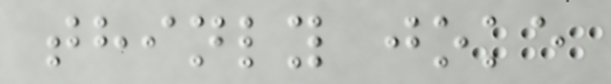thinly joke
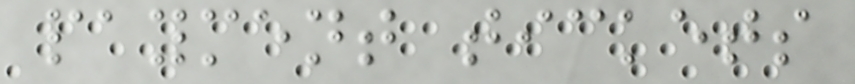payment tickets
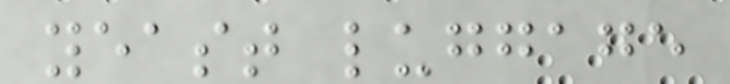yeast luggage
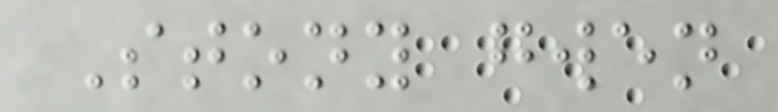Stony gwen
